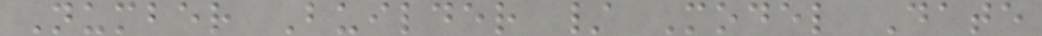Number Builder / Model Date
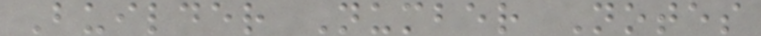Builder Number Notes
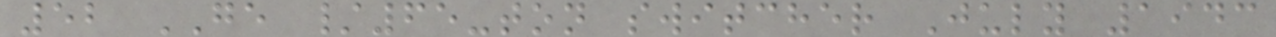52 GE /65-ton switcher July 1943
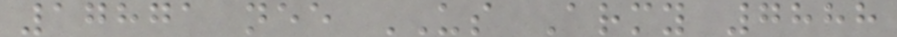17871 nee US Army 7888
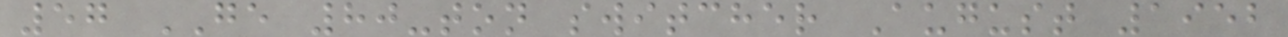57 GE 80-ton switcher August 1952
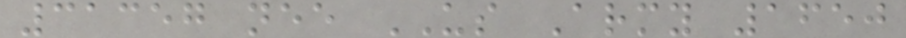31357 nee US Army 1650
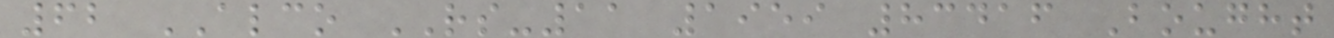62 ALCO RS-11 1959 83416 Bought
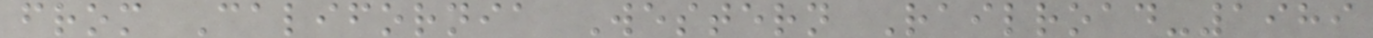from California Western Railroad-1989
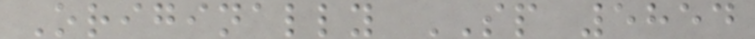Originally SP 5854
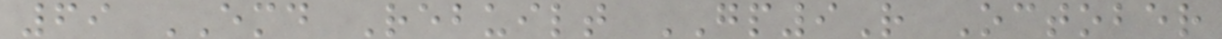69 EMD Rebuilt GP9R October
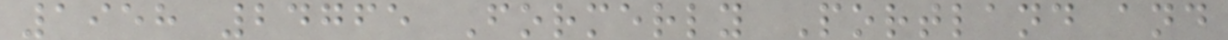1958 24765 Formerly Portland and
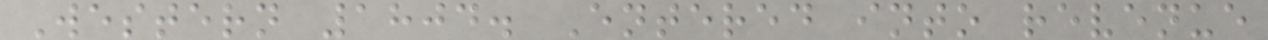Western 1804. Entered into revenue
